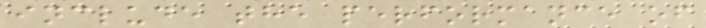include the performance of
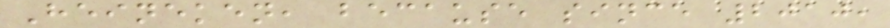Heineken, because since 2010,
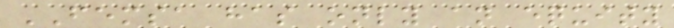FEMSA has only an equity
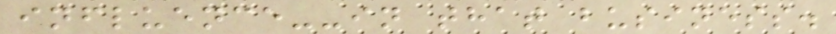influence--in that business.
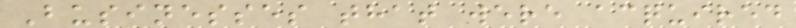Businesses that were acquired
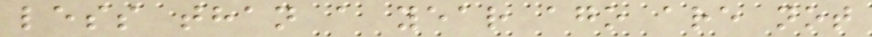less than a year ago are not
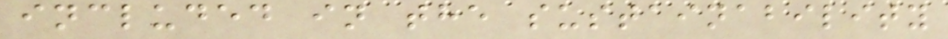included in the sustainability
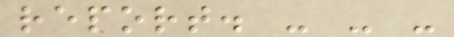report. - - -
